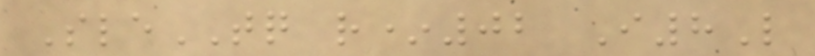SleTQ r*02 I8L
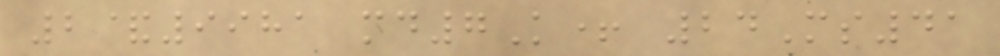2&9981 md7K+ 24Ms41
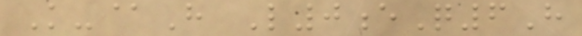K-@H L0eQ6H
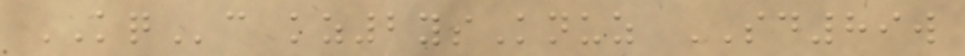KQc kz2ysKnuz SD89w
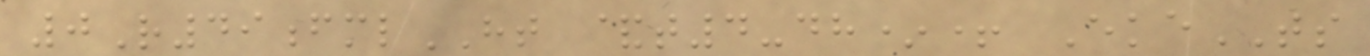0R49fmlHT &t4-dh*+ EkeTS
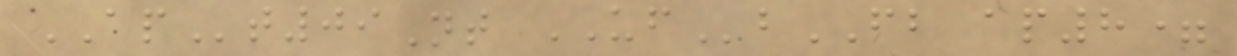APt09Nt UFbFB ap8=
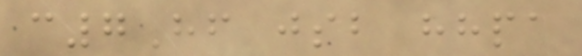c7Hf jsb hhpa
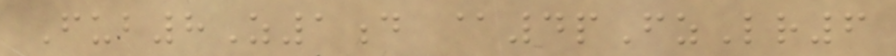Fub8Z1d @4pFzLr6
